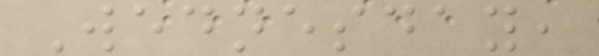Wednesday,
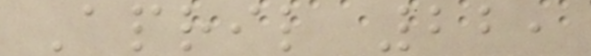April 22,
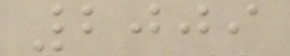2009
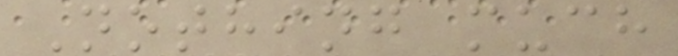Nothing much
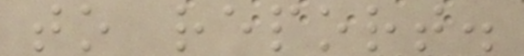to report.
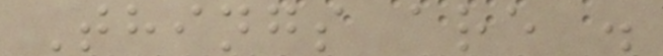Things are .
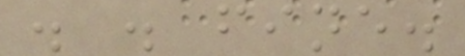. . fine.
